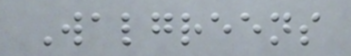Walgreens
